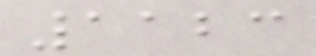1123
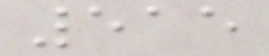515
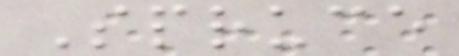Spruce
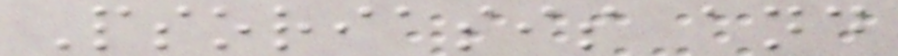Psoriasis and
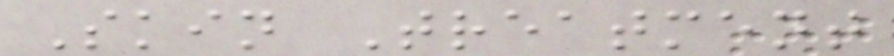Skin Treatment
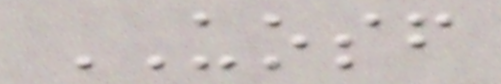UOSF
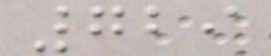729
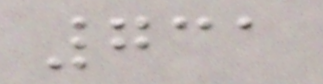731
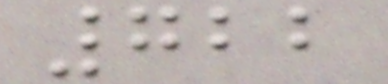722
